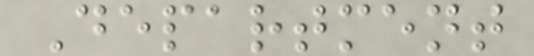Department
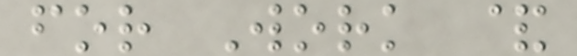for Work &
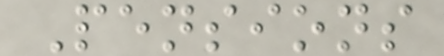Pensions
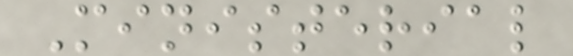Ministerial
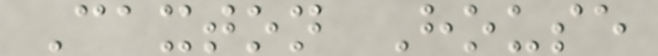Caxton House
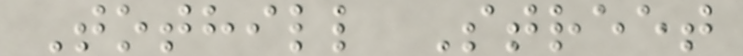Tothill Street
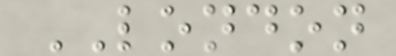LONDON
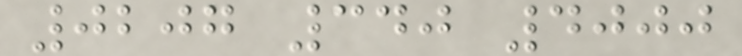0207 340 4000
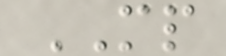MP
